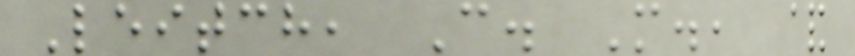Leitch, C. M., &
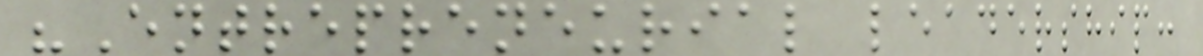"Entrepreneurial leadership:
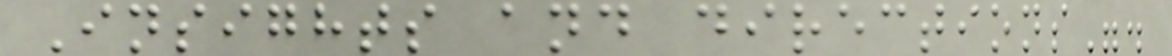Insights and directions".
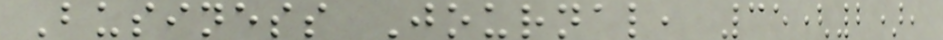Business Journal, 35(2),
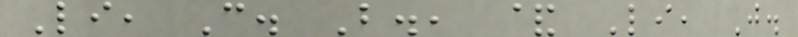Li, C. B., & Li, J.
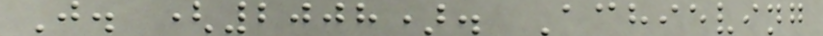J. (2008). Achieving
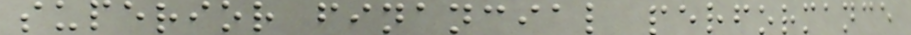superior financial performance
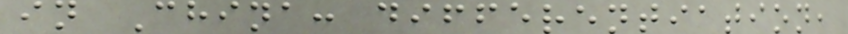in China: differentiation,
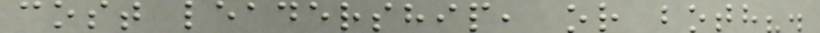cost leadership, or both?.
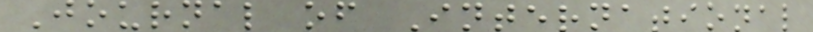Journal of International
